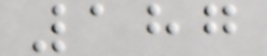187
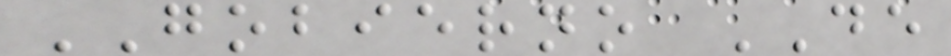GOBIERNO DE
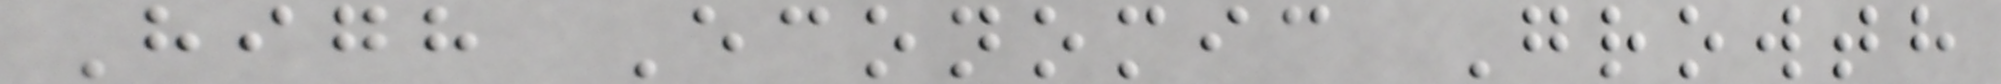High Economic Growth
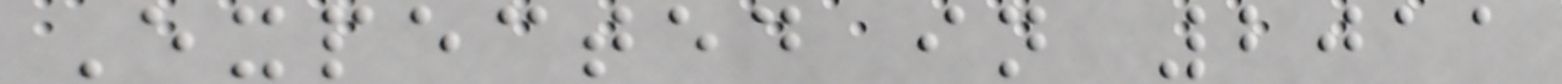Expected in 2011
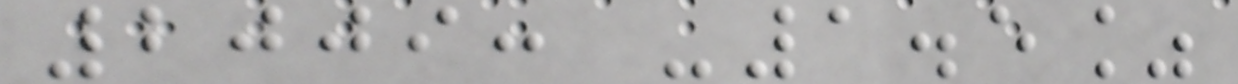2009: -1.5%
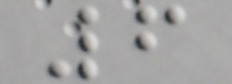6
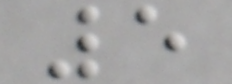5
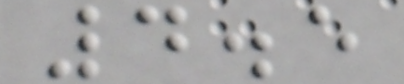4.5
